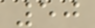50
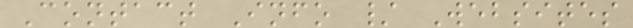Contact Info / Websites
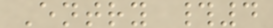Entry #4
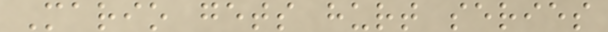Mario gets hurt series
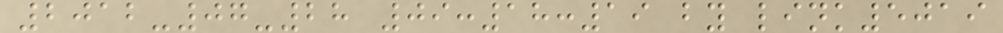2012-07-28 09:18:19 by link5019
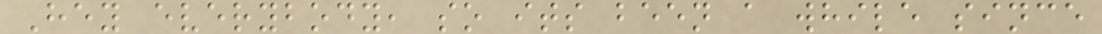Hey everybody, so its been a while since
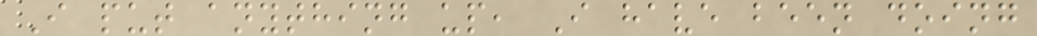I put anything up, I have been doing
